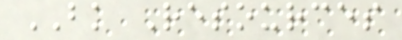BK Resources
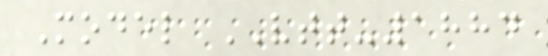Model VTT-1884
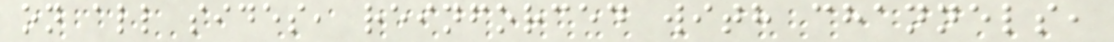on all sides, reinforced with channels,
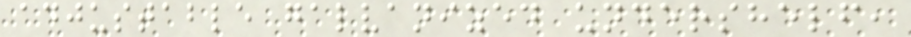adjustable galvanized undershelf,
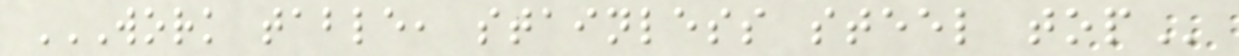WORK TABLE, STAINLESS STEEL TOP
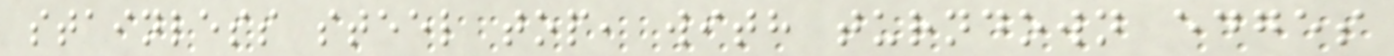stainless steel top, with turndown edges
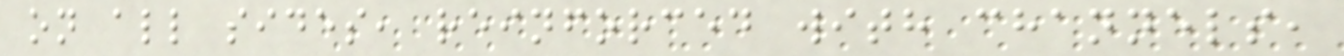on all sides, reinforced with channels,
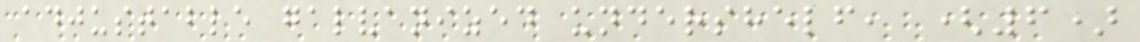adjustable galvanized undershelf, (6)
